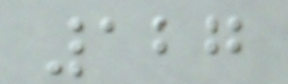127
